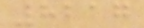8217
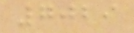7029
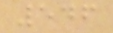546
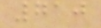710
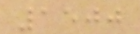1500
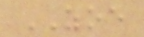ZOE
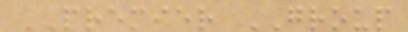PREMIER GROUP
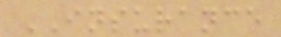INSURANCE
